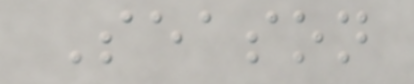Season
